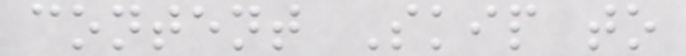content Skip to
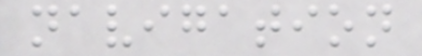navigation
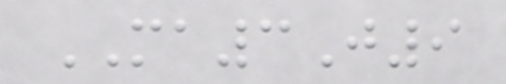MA3J9
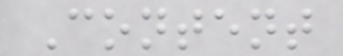Content
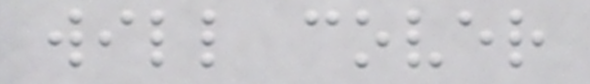will cover
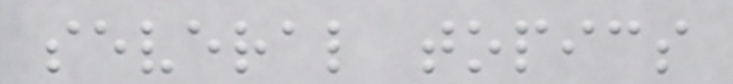several topics
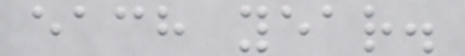each year.
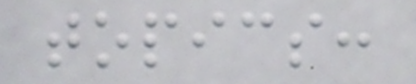topics:
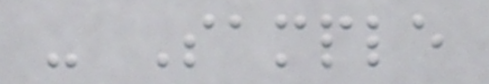- Sample
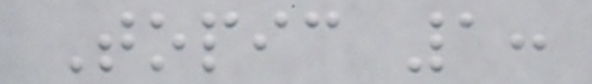Topic 1:
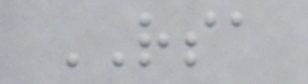RSA
